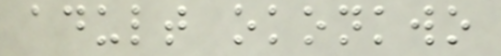adult okonkwo
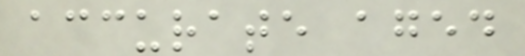accurate aged
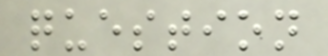question
